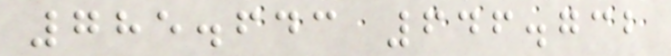785.643 646.732
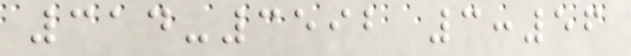314-3592 3:56
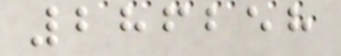286258
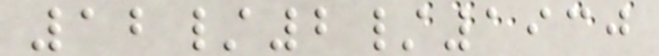12/2/1930
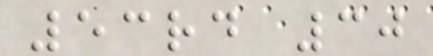53rd 30
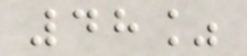48%
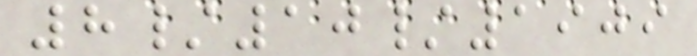8/10/1909
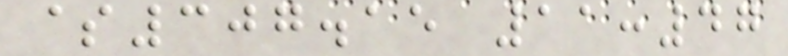$307.15 11:47
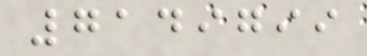7149799
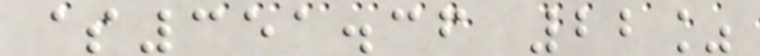$351.36 22%
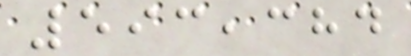593,384
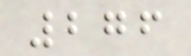276
